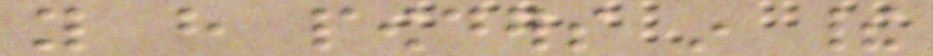you have powders in their
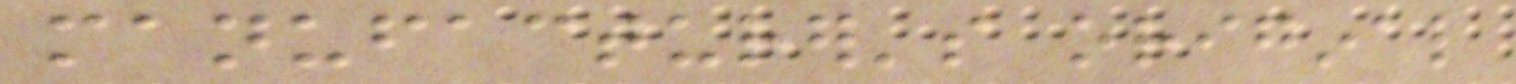manufacturer's original
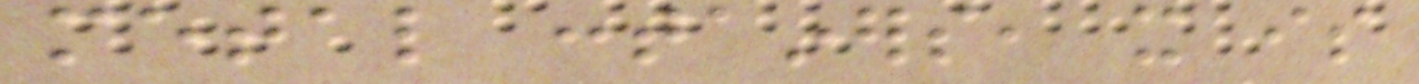metal containers, it is
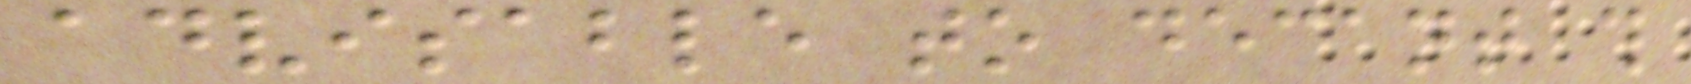advisable to decant this
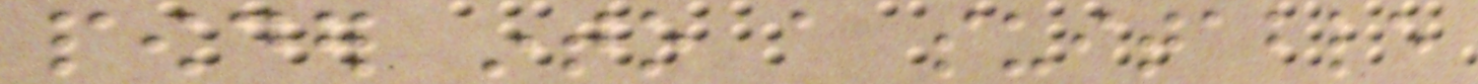powder into a suitable
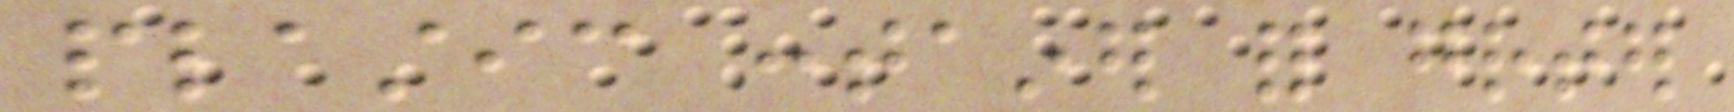plastic container for greater
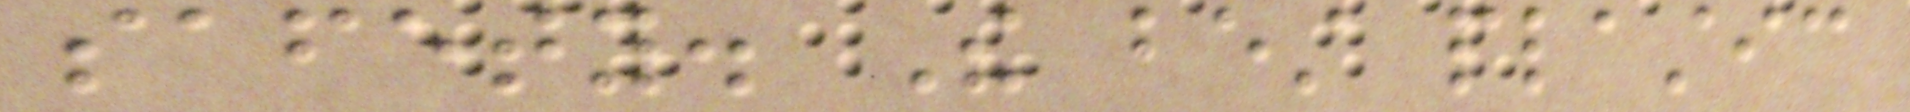safety. The best plastic
